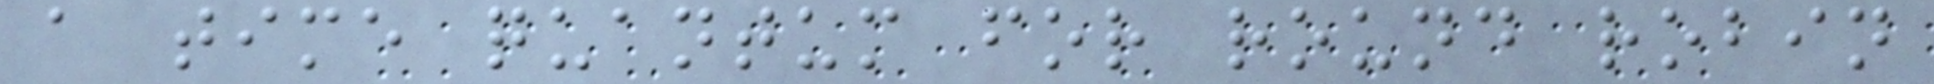a time quantum for round robin
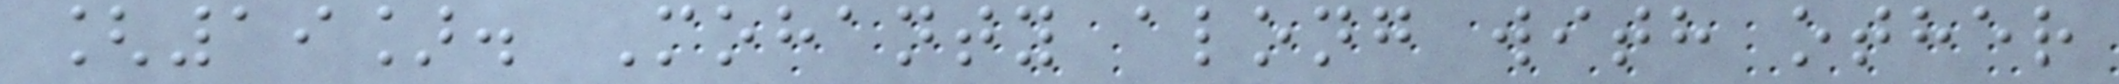[19]. Mohanty along with other
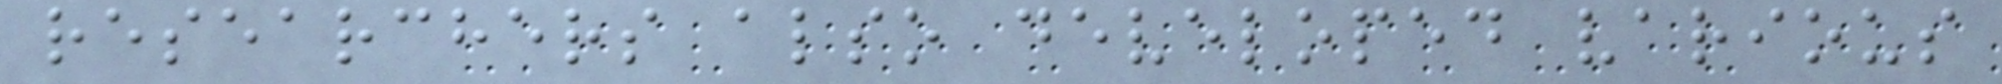researchers also developed various
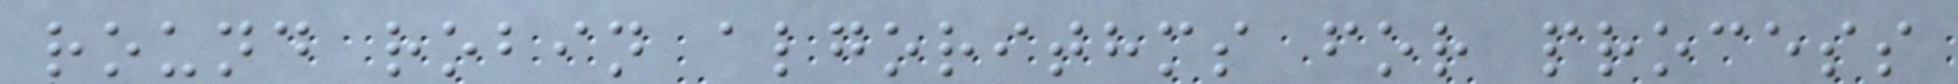round robin algorithms for process
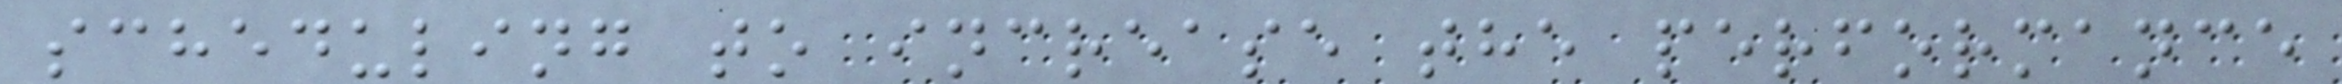scheduling to increase the performance
